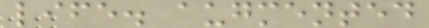life. augmented
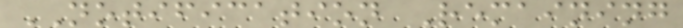NOTIFICATION Remaining
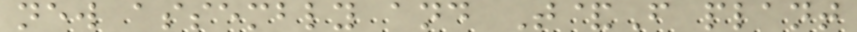new assembly and T&F plant
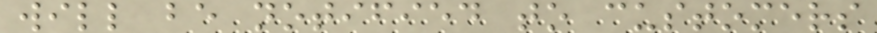will be notified to customers
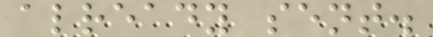already sent.
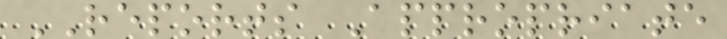REPORTS Appropriate
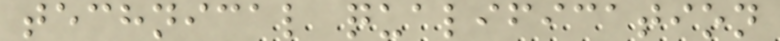technical qualification
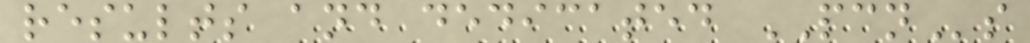results and dedicated PCNs
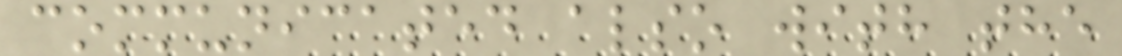communicated also with the
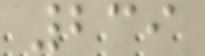239
